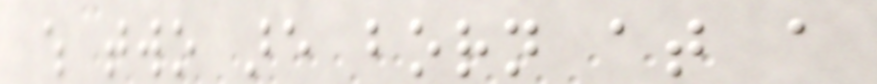which two are born at a
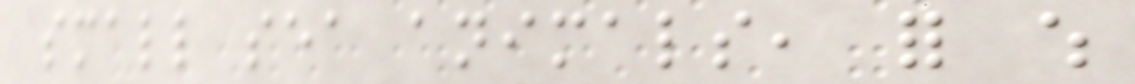small sea animals, for which
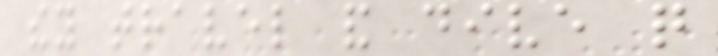they travel and dive quite
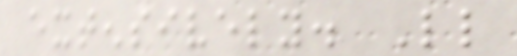extensively. Little
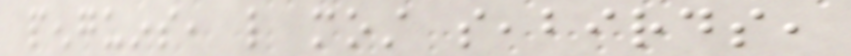penguins, like most seabirds,
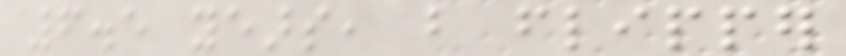6.5 years, but flipper
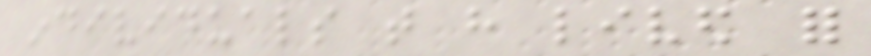individuals that have lived for
